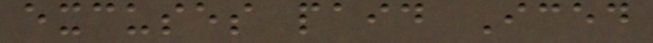excuses paid Iced
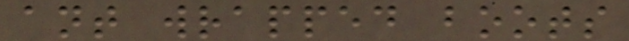ant wrapped boots
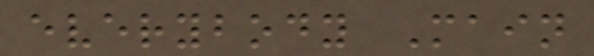everybody Main
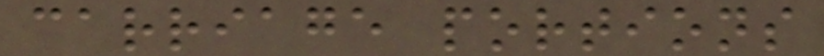carriage portions
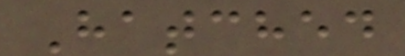Hatched
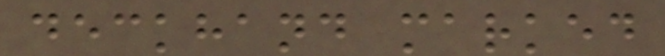deckhand marked
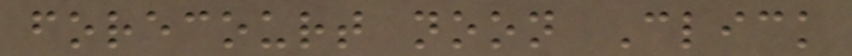forecourt noon Click
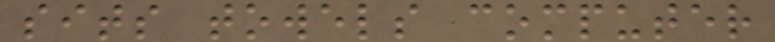sits towels computer
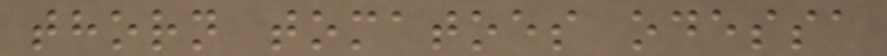thorn tomatoes odessa
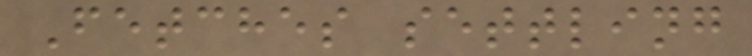Fetches settling
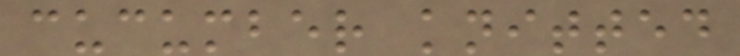cucumber knitted
